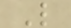L
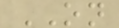ON
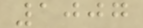1007
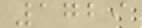1729
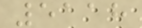5118
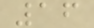16
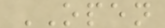OPEN
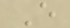E
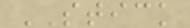STICK
